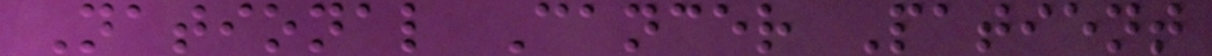National Cancer Patient
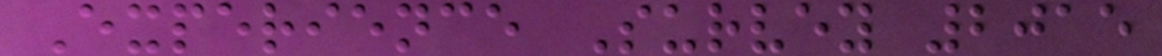Experience Survey 2015
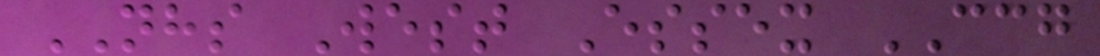NHS West Essex CCG
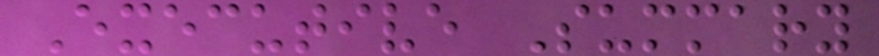Executive Summary
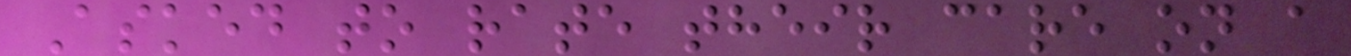Asked to rate their care on a
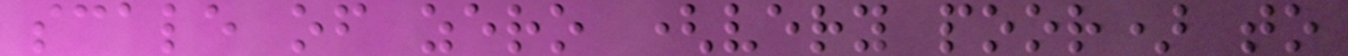scale of zero (very poor) to
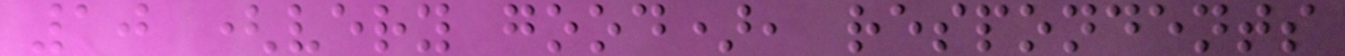10 (very good), respondents
